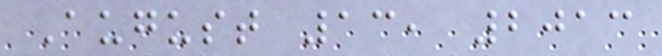August 13, 2013
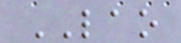LAO
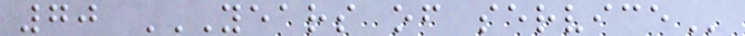70 YEARS OF SERVICE
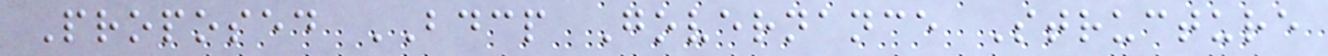Proposed BDCP Governance Structure
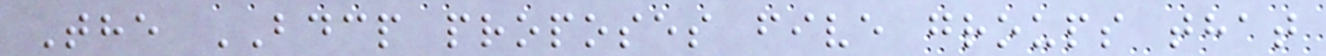The BDCP proposes five groups that
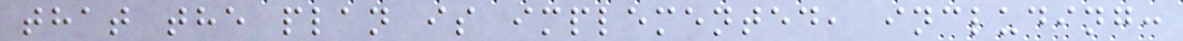that the plan is implemented, including:
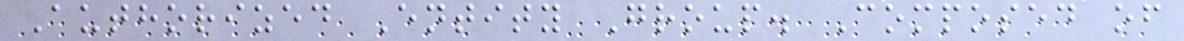Authorized Entity Group. Composed of
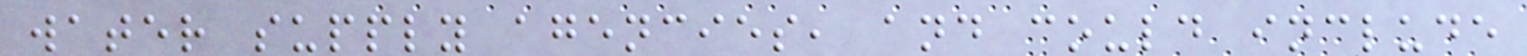water supply agencies, and could include
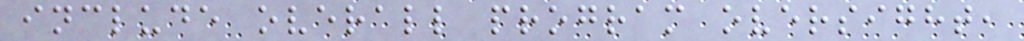include overall program oversight,
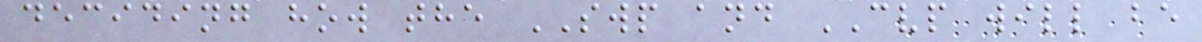deciding how the SWP and CVP will be
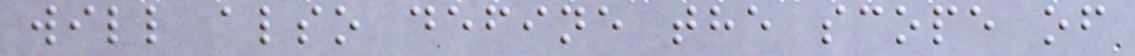will also define the scope of
